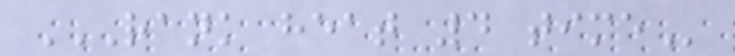RANK HEAT 4 TIME
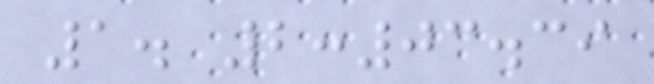1. 2:03.39
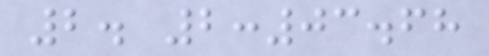2. 2:03.68
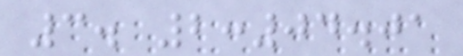3. 2:04.01
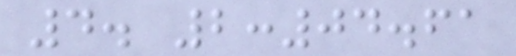4. 2:04.61
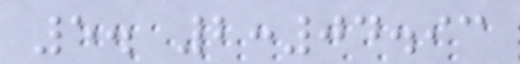5. 2:04.93
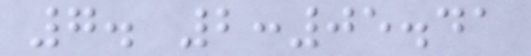7. 2:05.41
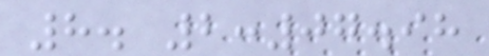8. 2:07.98
